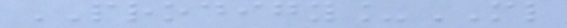PRODIGY_ML
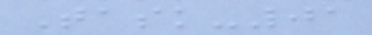Task-01
